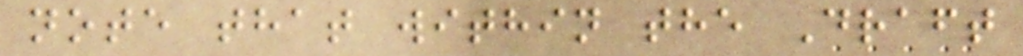note that within the Draft
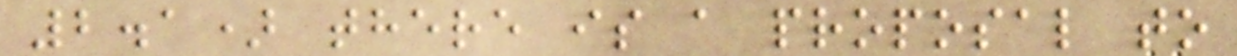2.1) there is a proposal to
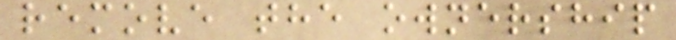remove the ownership
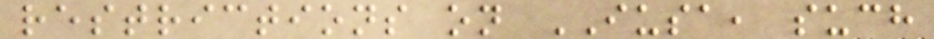restrictions on IUSA, such
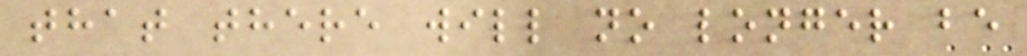that there will no longer be
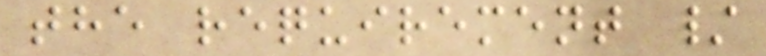the requirement /
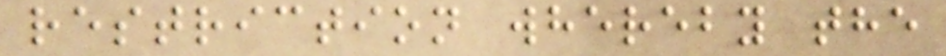restriction whereby the
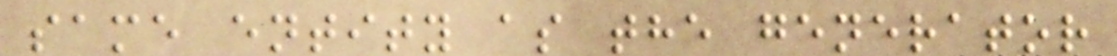same entity as the generator
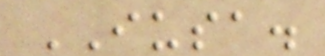IUSA.
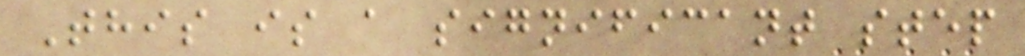This is a significant step
